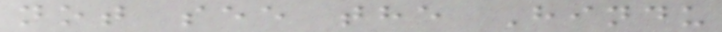not see the Hindu
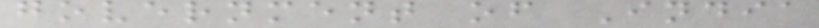government of India
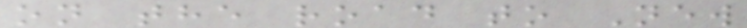on the road to New
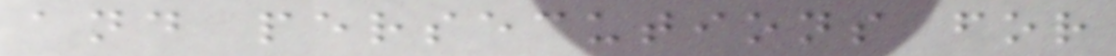and persecutions for
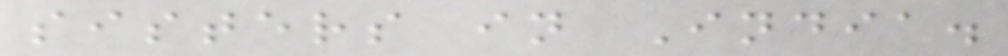sisters in India.
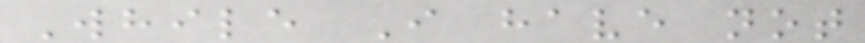While I have not
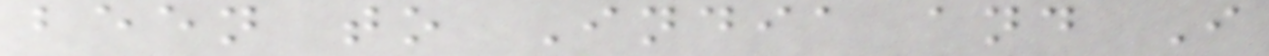been to India and I
